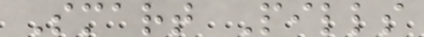Smart Pills
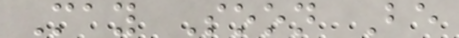May Soon Be
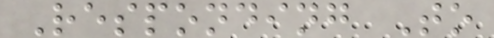Responding To
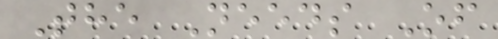The Needs Of
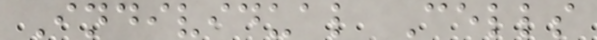Individual Cells
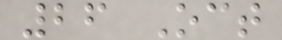26 Oct
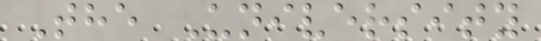The University
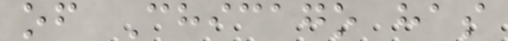of Chicago has
